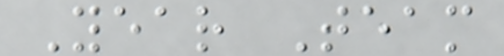Year Team
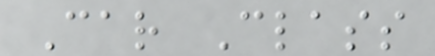Car Class
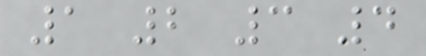1 2 3 4
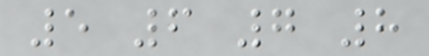5 6 7 8
